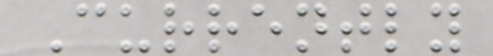Currently
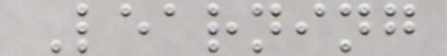Learning
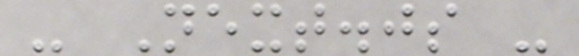- Next.js -
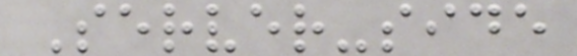Server-side
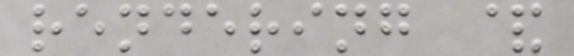rendering &
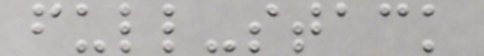full-stack
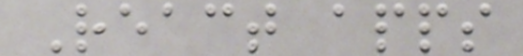React apps
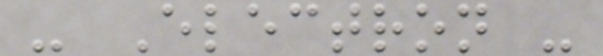- Electron -
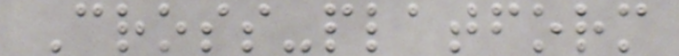Cross-platform
